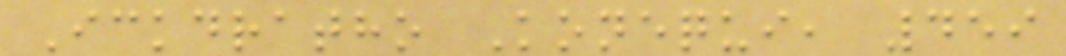Ickdratho Konequi, 459
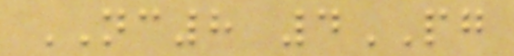NC8 4PG
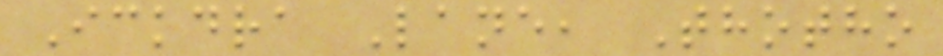Ickdra Lane, Thotho
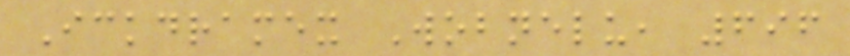Ickdramex Wobnelu, 696
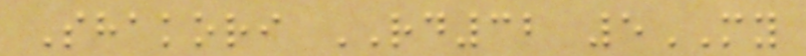Shakori RD32 5MY
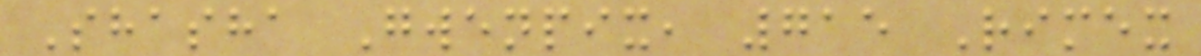Shasha Gwenpix, 715 Rimex
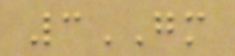3GM
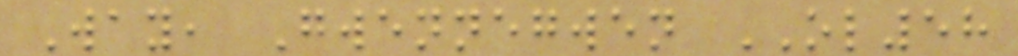Way, Gwennegwen OL58
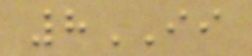8II
